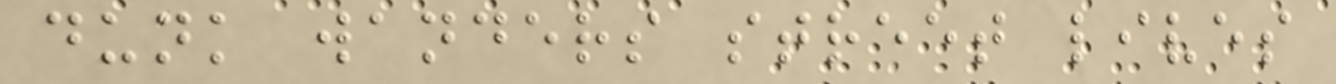dunk wanders street lives
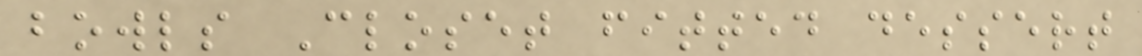bowls Closet fitted dessert
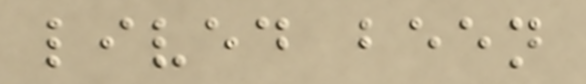lived been
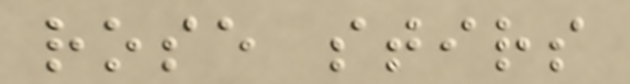rose stirs
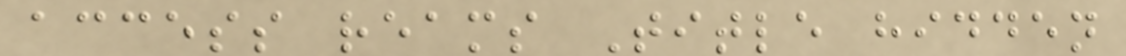access reams Title hidden
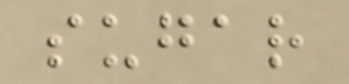sugar
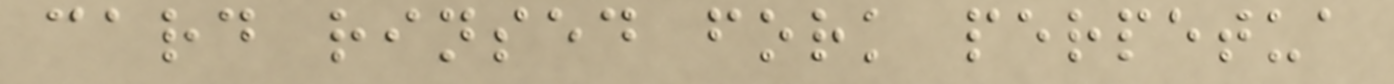card rinsed fork perpetua
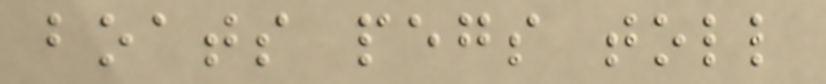boats pegs toll
